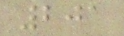201
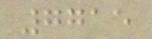7715
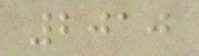2010
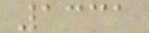1331
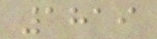1819
